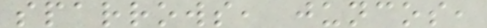sparrows, juncos,
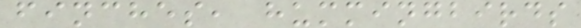finches, hummingbirds
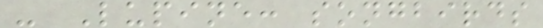- Lupine: songbirds
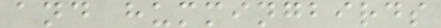and hummingbirds
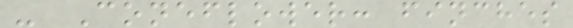- Coneflower: finches
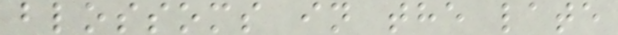blossoms in the late
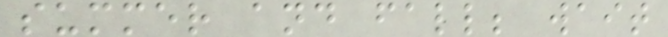summer and fall; wait
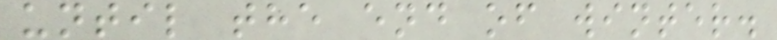until the end of winter.
